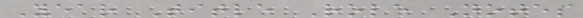Year Title Role Notes
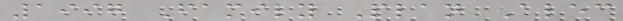1997 Family Plan Alec
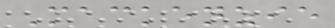Mackenzie
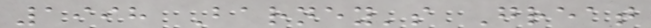1998 Barney's Great
